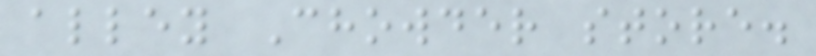alley Chowder store.
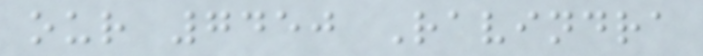our 7450 Ravindra
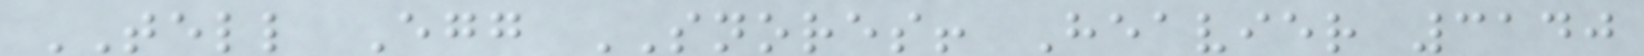TELL Egg SNORES! Heavier 3140
